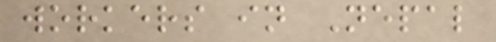workers in Nepal
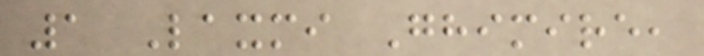1 Laxmi Ghimire,
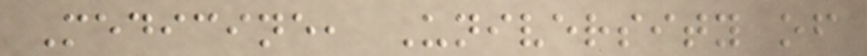Medicine, University of
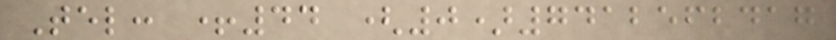Tel: +44 (0)7412562417
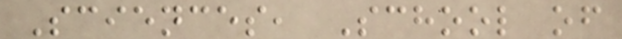Sciences, School of
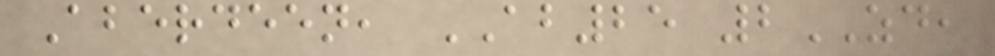Aberdeen, AB25 2ZD,
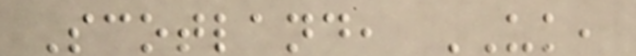Scotland, UK,
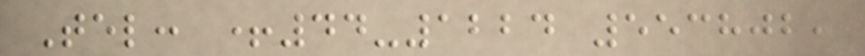Tel: +44-1224 553802,
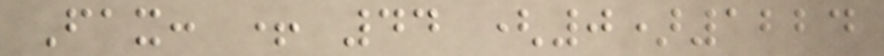Fax: + 44 (0)1224
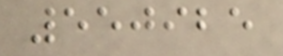550925
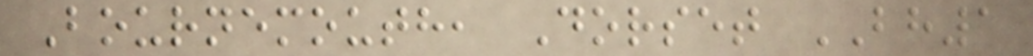Bournemouth, Dorset BH1
